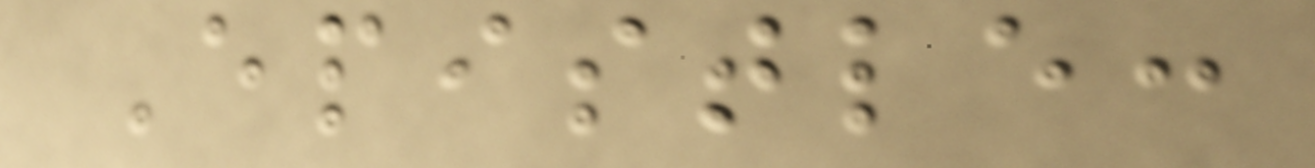Epistle:
